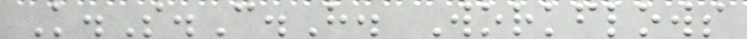K.S.C.H. Workflows
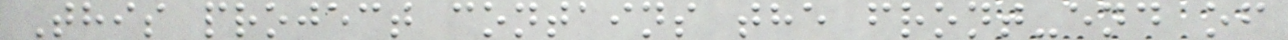This project contains the front-end of
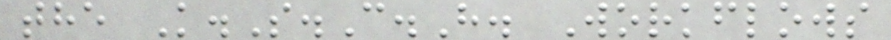the K.S.C.H. Workflows
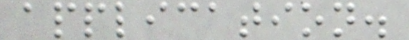application.
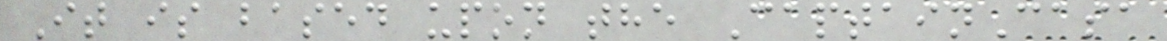It is based upon the CaptainCasa
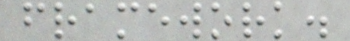framework.
